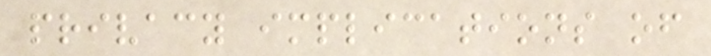privacy implications of
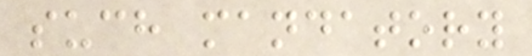such mandatory
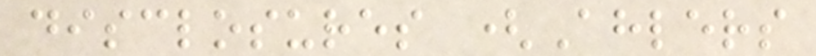disclosures (Ahlers
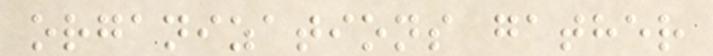organizations gather
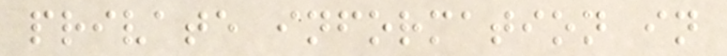private information in
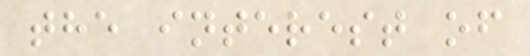the interest of
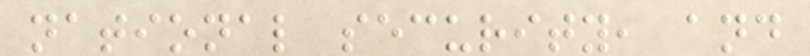national security, and
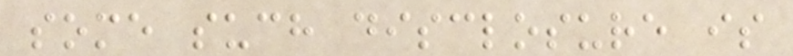some such disclosure is
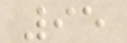95
